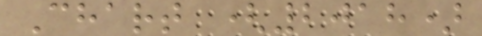Chart (2018)
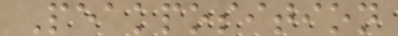Peakposition
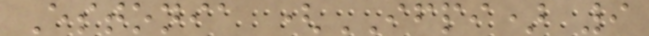Estonia (IFPI) 9
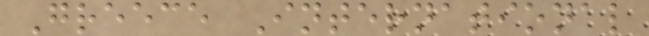Greece International
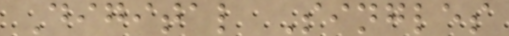Digital Singles
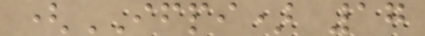(IFPI) 17
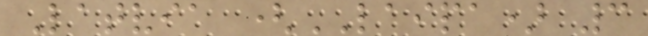Latvia (LAIPA) 3
